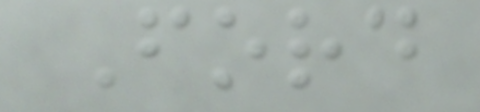Ford
